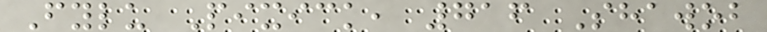Fylu Pixick, 716 Shawob
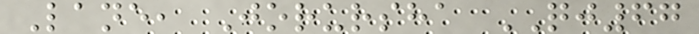Lane, Jorursha QJ67
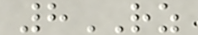8RZ
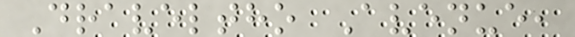Draveltho Avenue,
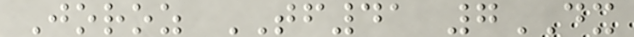Joroz TF41 7DX
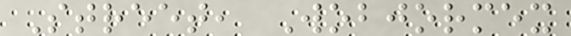Street, Wobjormex
